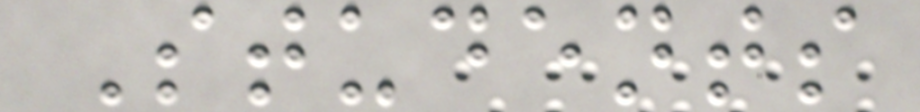Students
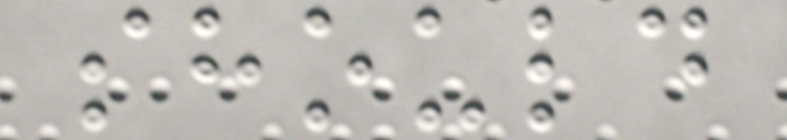should
